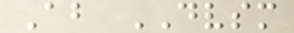About DVSM
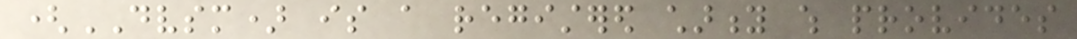(DVSM) is a registered charity which provides
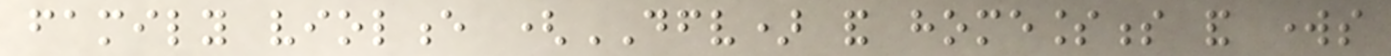family violence (DFV) and homelessness and works
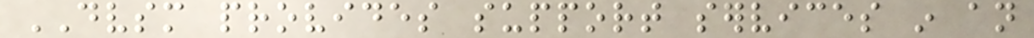DVSM provides support services in an
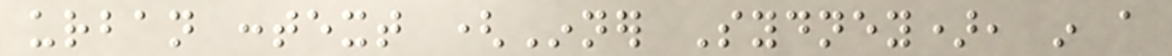urban context (Inner Sydney), in a
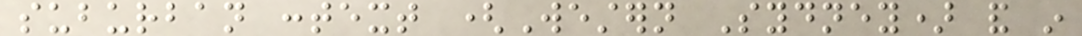suburban context (Western Sydney) and in
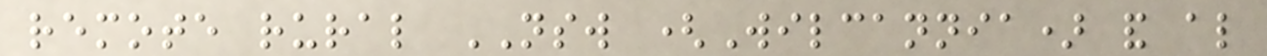remote rural NSW (Wilcannia) and also
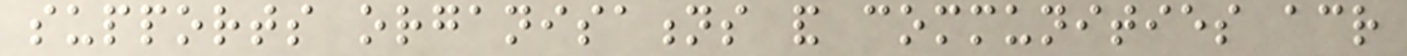supports organisations and communities across
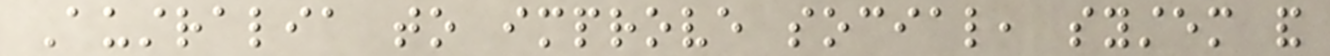Australia to improve social, system and
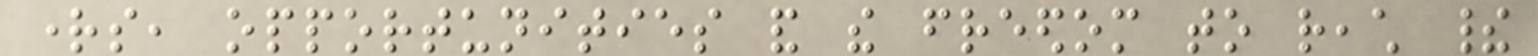rights, opportunities and the freedom to reach their
